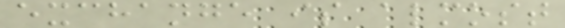exchange is almost
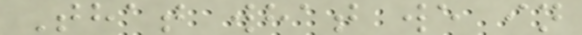That what we in
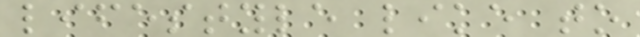lifestyle like to
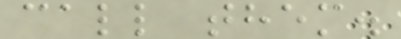call them.
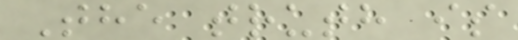The truth is
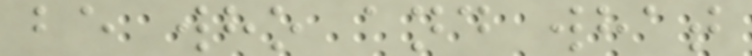be who and what
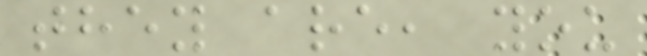they are, you
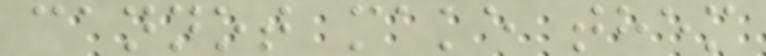cannot make them
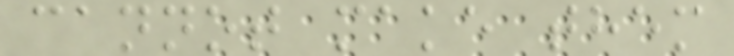cannot make them
